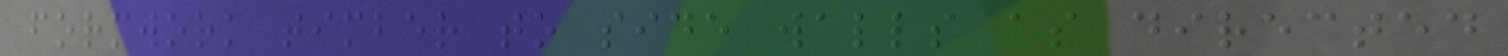formwork timber to side walls as directed
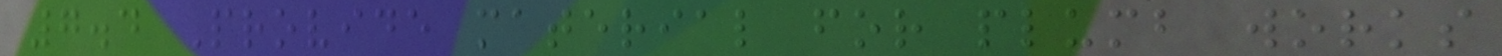7.4 Provide material for plumb works
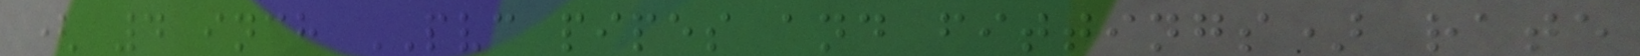( 4 inch PVC pipes and fittings) rate
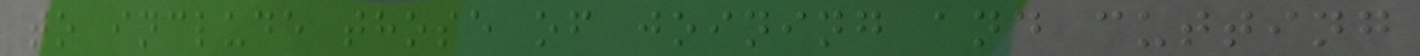to include those of joining and cutting
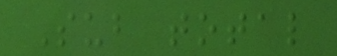Sub total
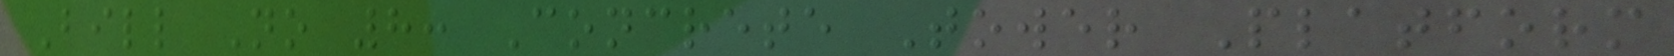Bill No 8: Concrete Tower Platform
